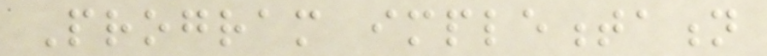Program implementation
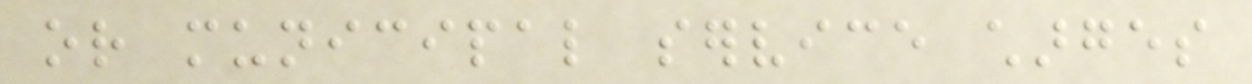or municipal service charges
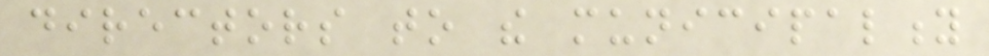directors to the municipality
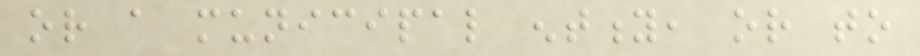or a municipal entity, or to
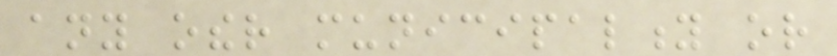any other municipality or
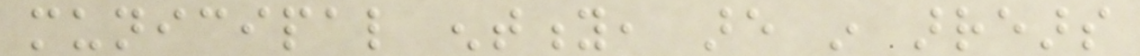municipal entity, are in arrears
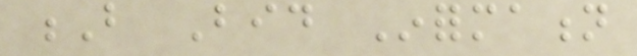B Bid Information
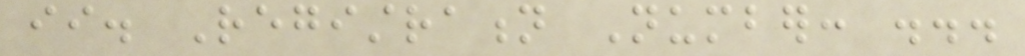ii. Registration Number: ...
